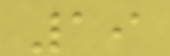19
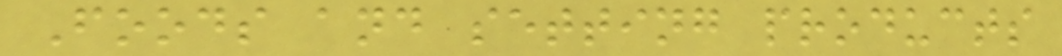Foods and setting products
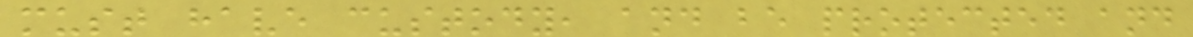must have custody, and be protected and
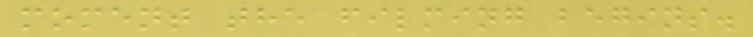moment the filming begins.
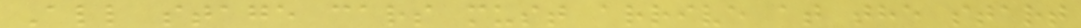All stage cars must arrive at the start
